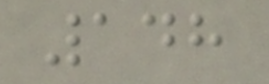148
